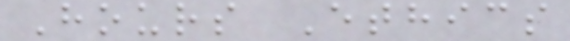Hours Ethics
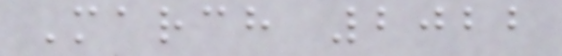March 2022
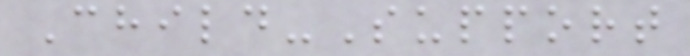Child-Support
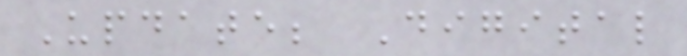Update; Digital
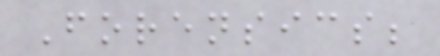Forensics;
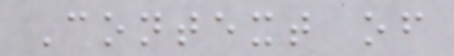Context of
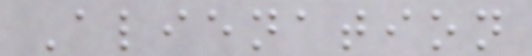Alienation
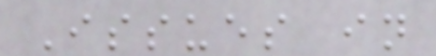Issues in
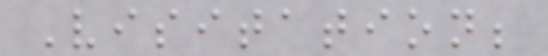Visitation;
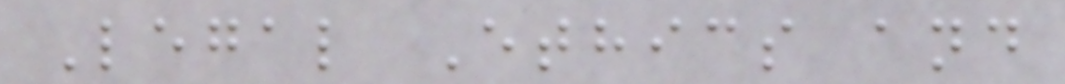Legal Ethics and
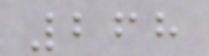268
